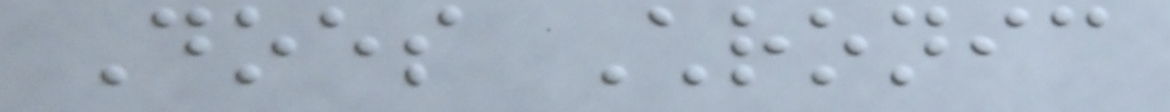Does Chronic
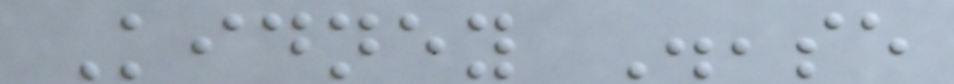Kidney Disease
